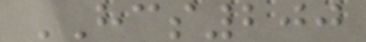HCS200
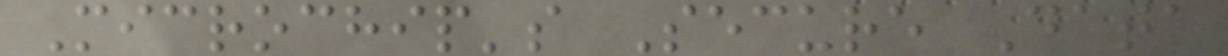Microchip's Secure Data
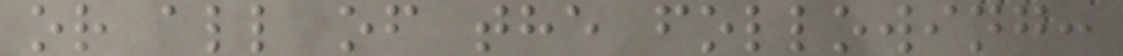or all of the following:
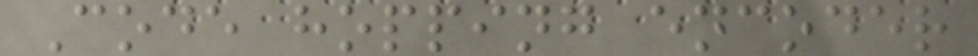Code hopping encoder
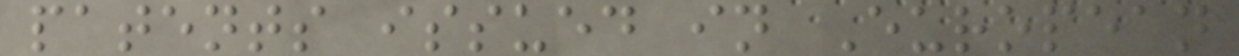patents issued in European
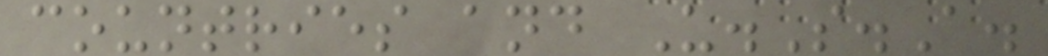countries and U.S.A.
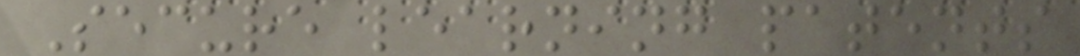Secure learning patents
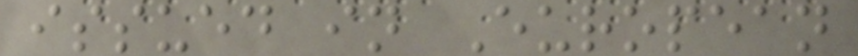issued in European
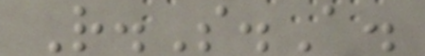R.S.A.
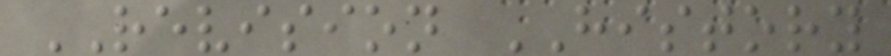REVISION HISTORY
